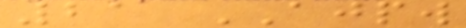21 AJPW
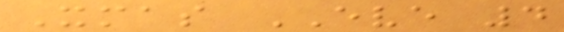Xmas EVE 4
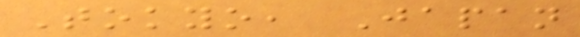Tokyo, Japan
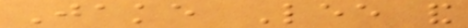Jake Lee and
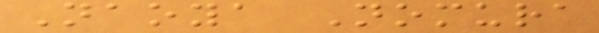Naoya Nomura
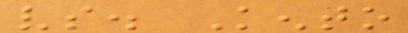vs. Kento
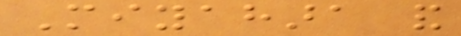Miyahara and
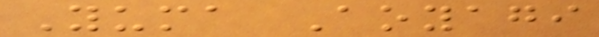Yuma Aoyagi
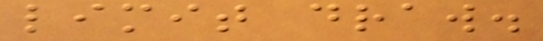limit draw.
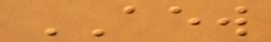AEW
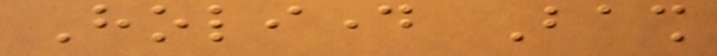Holiday Bash
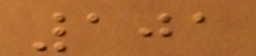101
